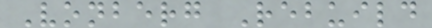Vonberg Rebuild
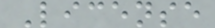License
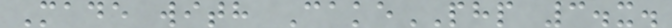Made with CakePHP 3.x.
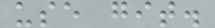use git.
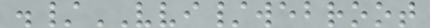./VVI/webroot
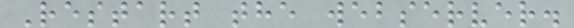Restart the webserver.
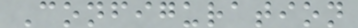Configuration
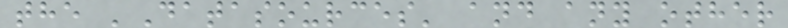the 'Datasources' and any other
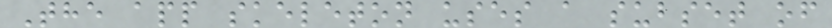The app skeleton uses a subset of
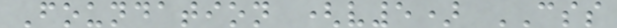Foundation (v5) CSS
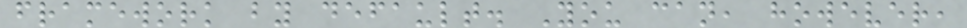framework by default. You can, however,
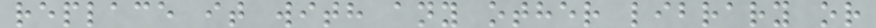replace it with any other library or
